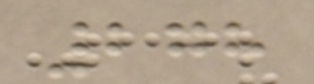278
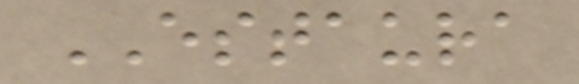ESTAURA
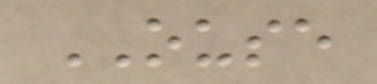OUSE
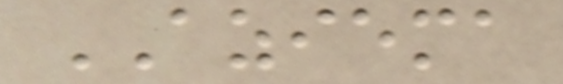AZIEMA
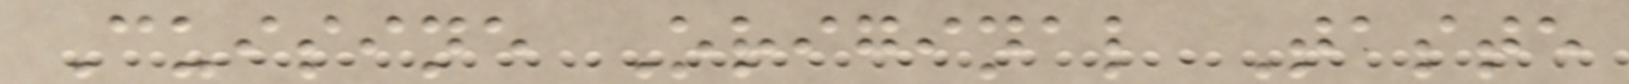Cuisine Original Taste
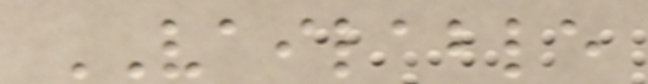VAILABLE
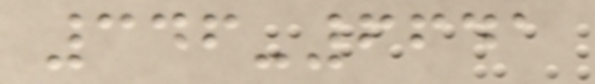346-6641
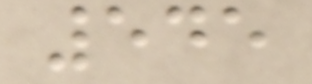545
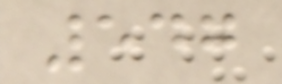547
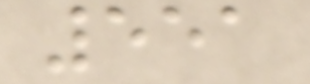551
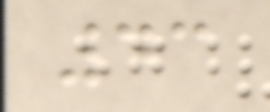43
